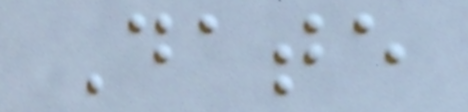Date
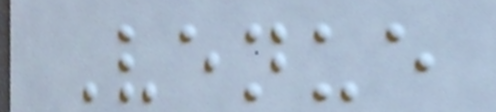Venue
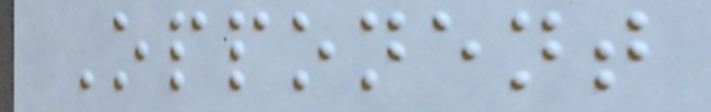Opponent
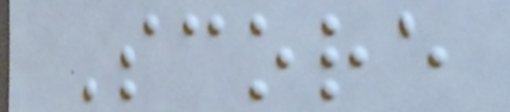Score
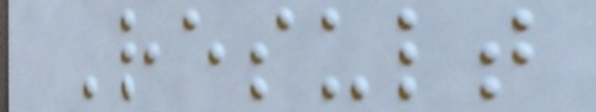Result
